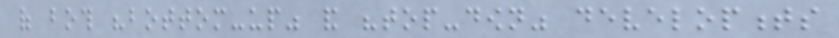of both "bottom-up" and "top-down" developments
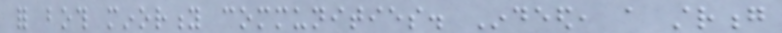for both minority communities. Indeed, a strong
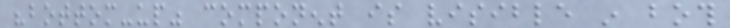"bottom-up" component is visible in both
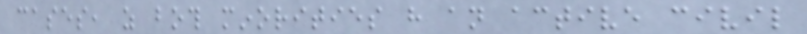cases, as both minorities have an active civil
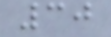30
